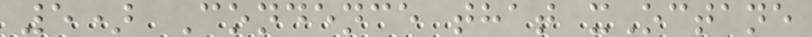5) Condence that xOctane
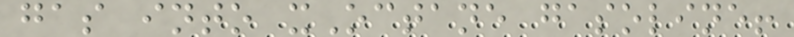gas into xOctane gasoline!
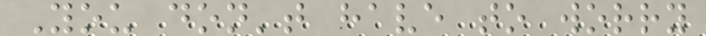You don't have to worry
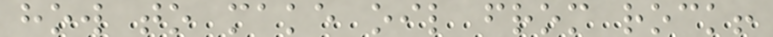how to make oil from rock!
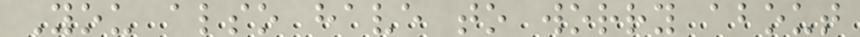You also have to worry about
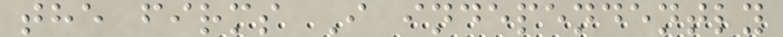the firms I independently
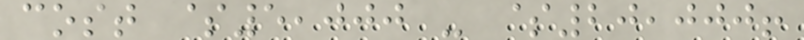cost $5,000 - $20,000!
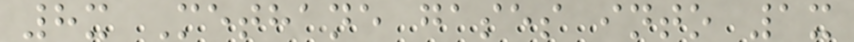8x Methane gases into 1x
